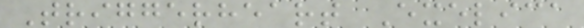Triggerheart Exelica
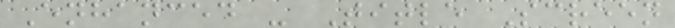Enhanced - Title Screen
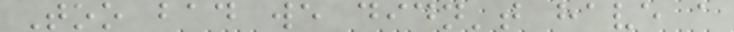Too bad we didn't have a
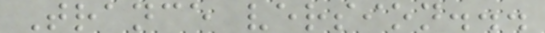Trance version...
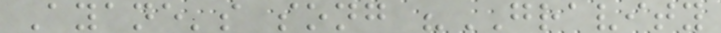Ayane's song "GRAVITY
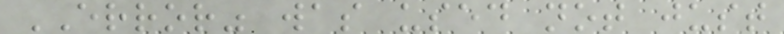ERROR" was used not just
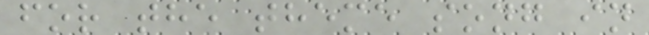for the theme song in
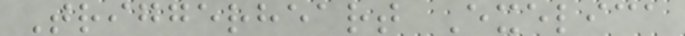Triggerheart Exelica
